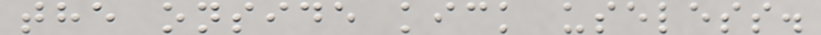the onside kick useless.
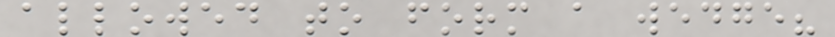allowed to form a wedge?
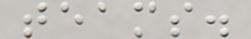teams.
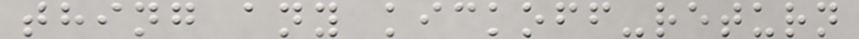thing any kickoff-return
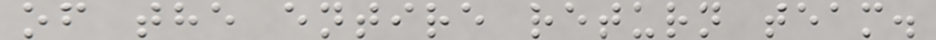of the entire return team.
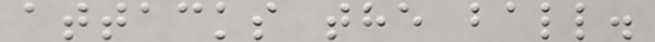attacks the ball.
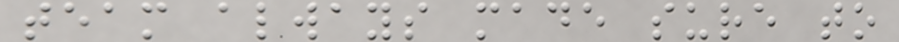team always made sure to
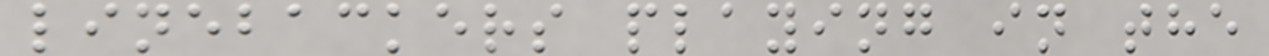linebackers playing in the
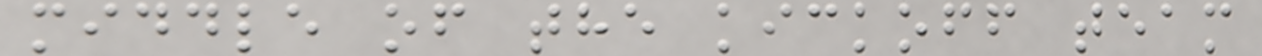middle of the kickoff team
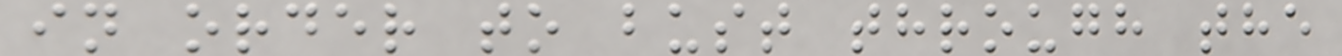in order to bust through the
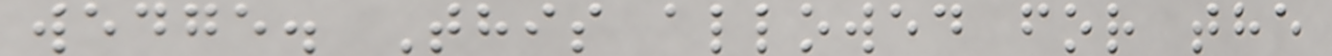wedge. This allowed for the
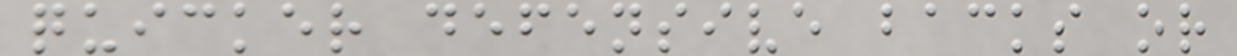quicker defensive backs or
